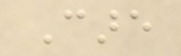Care
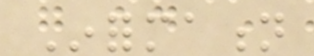Information
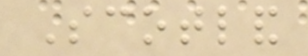Scotland
